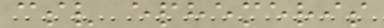csv ephemeris
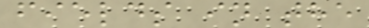fields in the
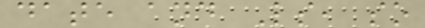date and Ls, so
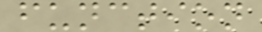function
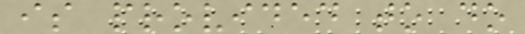is provided to do
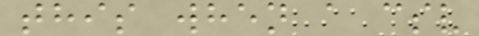this when a csv
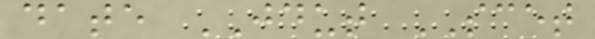date JDUT SCET
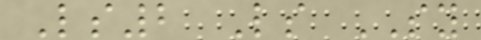Ls2 Ls SY
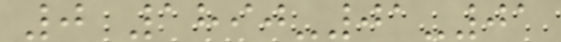0 1890-01-01
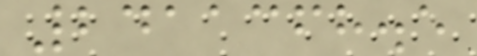2411368.5
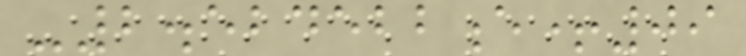-2.524522e+09
